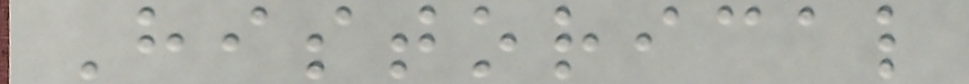Historical
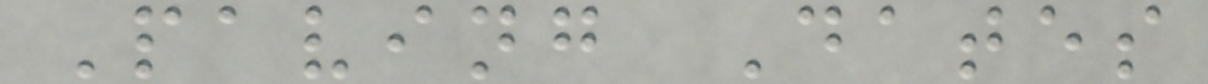Paving Dates
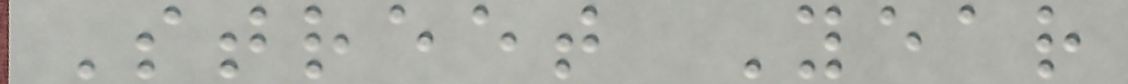Street Year
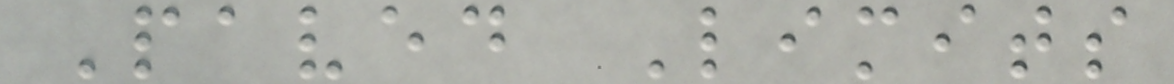Paved Limits
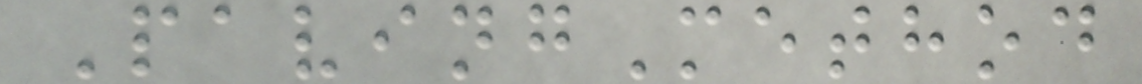PavingMethod
